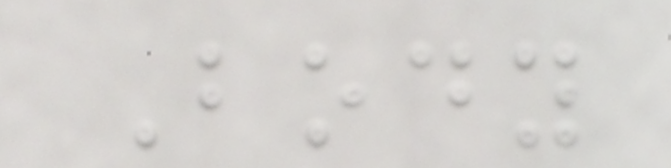Body
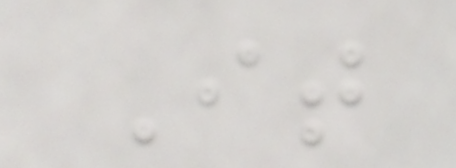It
